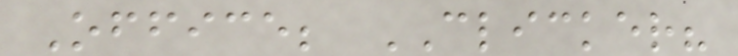Office; CLICKER?
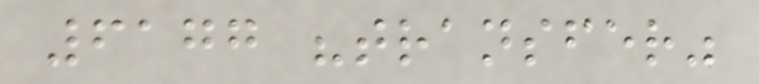6177 "transfer"
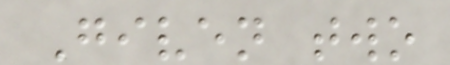Given two
